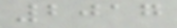2017
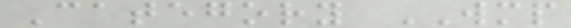Category WMP
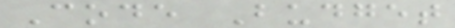Code Budget
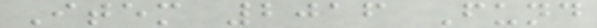Item 2016 Fund
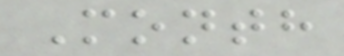Month
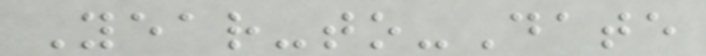Year-to-Date
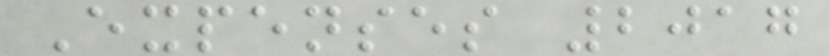Expenses 2017
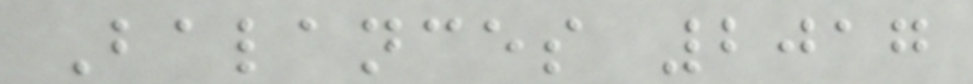Balances 2017
